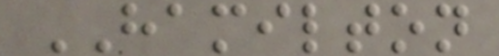HAMILTON
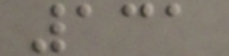131
